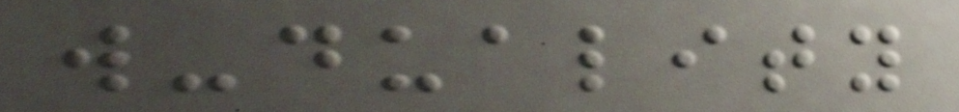w-duality
